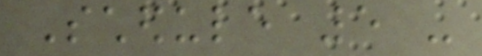Schedule 5 -
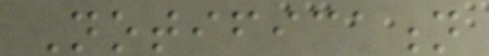Notification
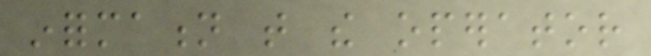information that the operator
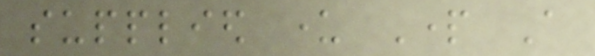supplied under Part A
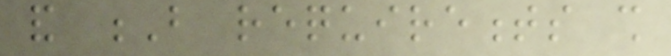and B requirements shall
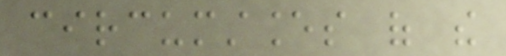circumstances of the
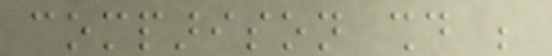comparison should be
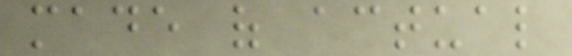made of actual
